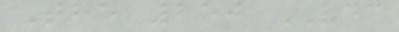The 250 VDC
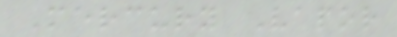Mercury Vapor
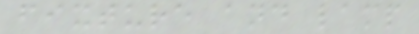fixture and lamp
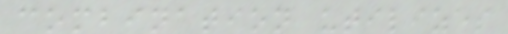combination utilizes
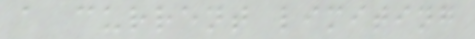a current limiting
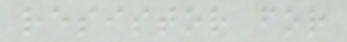resistor for
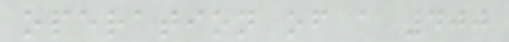operation of a 400
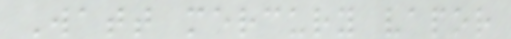Watt mercury vapor
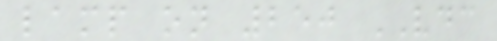lamp on 250 VDC
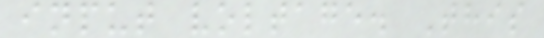input voltage. This
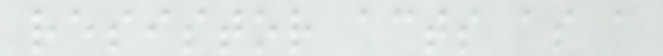resistor acts as a
